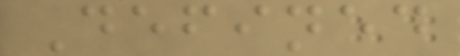Defined
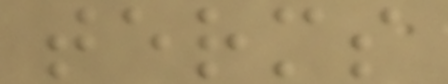terms
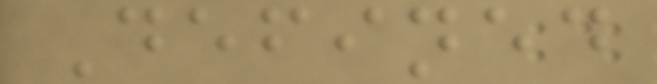Defined
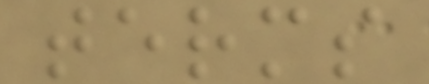terms
